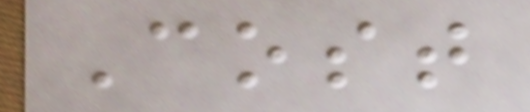Cost
